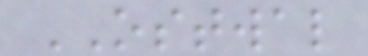OSTWAL
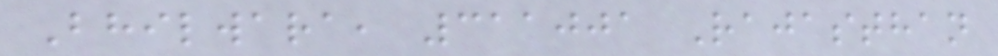Bhilwara, 311001 Rajasthan
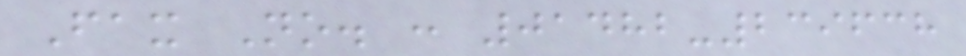Fax No. : 01482-239638
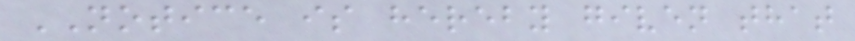NOTICE is hereby given that
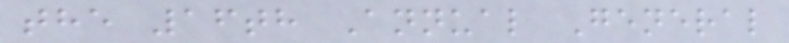the 16th Annual General
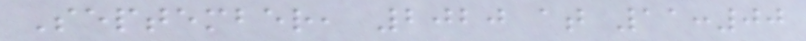September, 2020 at 11:00
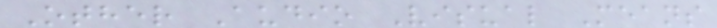Other Audio Visual Means
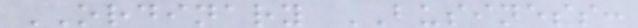ORDINARY BUSINESS:
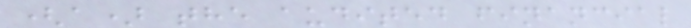(a) the audited financial
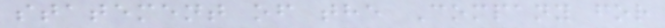statement of the Company for
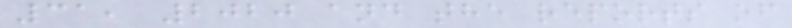31, 2020 and the reports of
